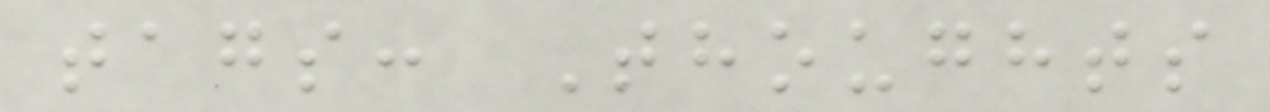tags: Thoughts
